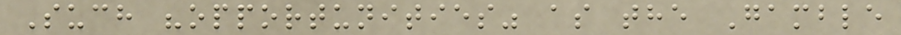Such "opportunities" as the Gamble
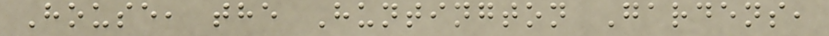House, the Huntington Gardens,
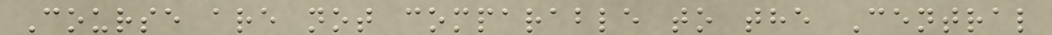Course are not comparable to the Central
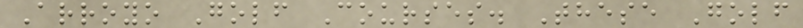Arroyo Golf Courses. These Golf
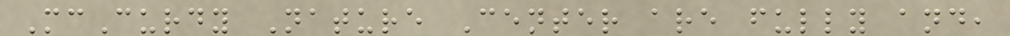McCurdy Nature Center are fully and,
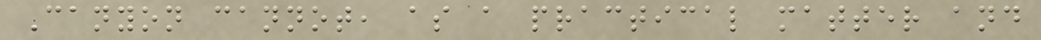Canyon cannot, as a practical matter and
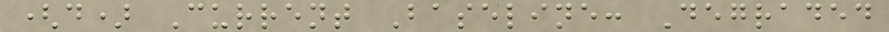(d) Current Baseline: Degraded
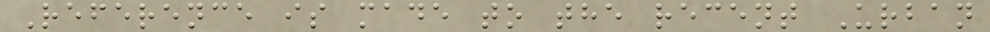Reference is made to the recent Urban
